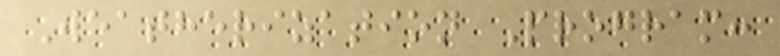Weatherization Program:
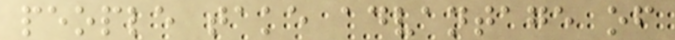people take advantage of
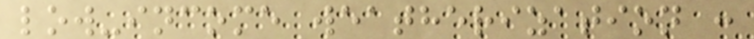low-income weatherization :
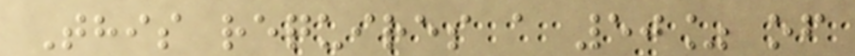This requires a 50% of
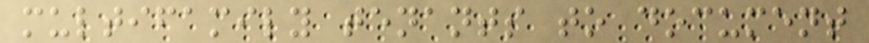multifamily tenants to document
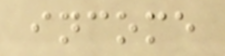income
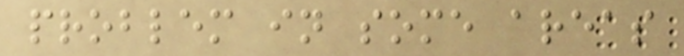problem in some areas
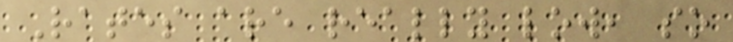Rates are really low, so
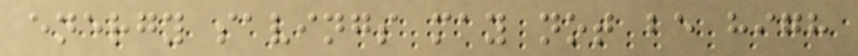energy savings may not be high
